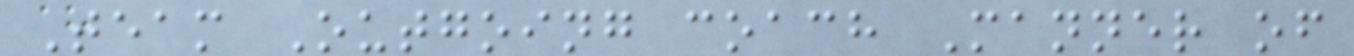Team Outgoing coach Manner of
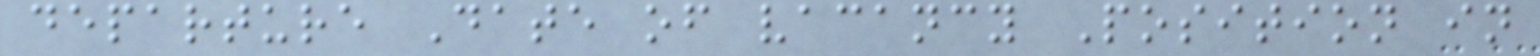departure Date of vacancy Position in
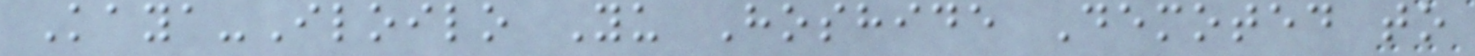Kaya-Iloilo Yu Hoshide Demoted to
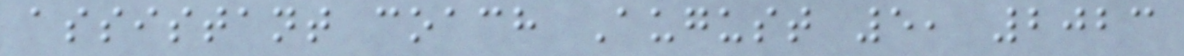assistant coach August 5, 2023
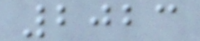2023
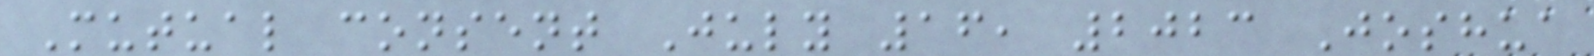Mutual consent July 16, 2023 Joshua
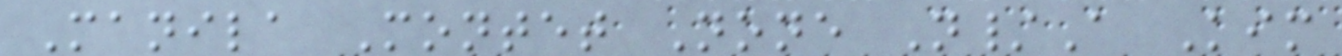Manila Montet None N/A Kim
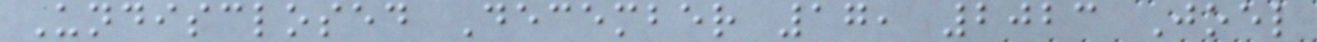Undisclosed December 17, 2023 Joel
